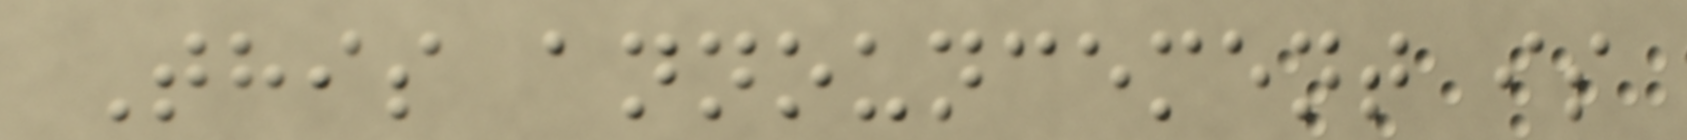This announcement is
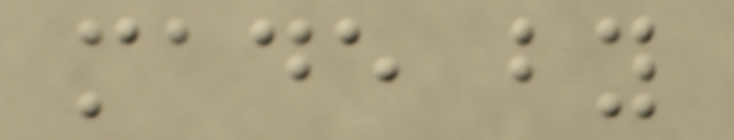made by
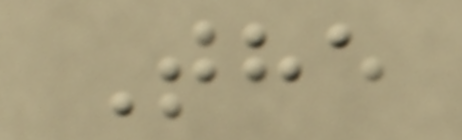The
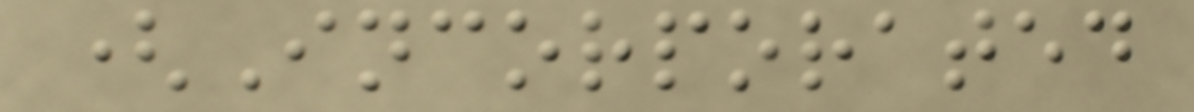(Incorporated
